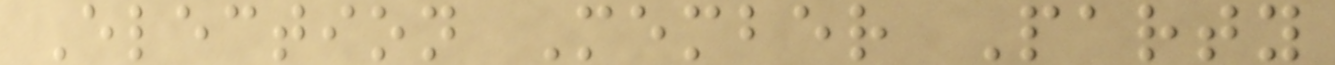Election Member Party
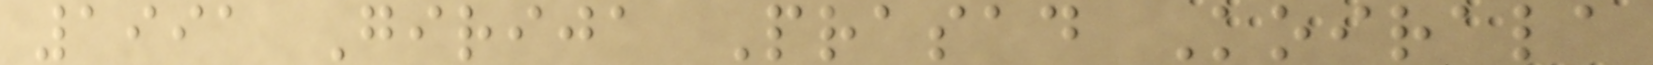1991 Girija Prasad Koirala
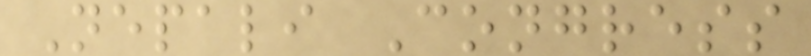Nepali Congress
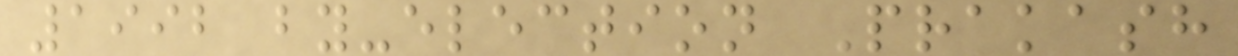1992 by-election Prakash
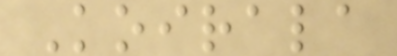Koirala
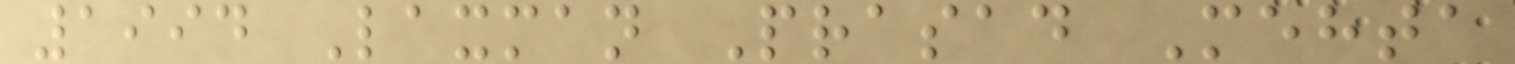1994 Laxman Prasad Mehta
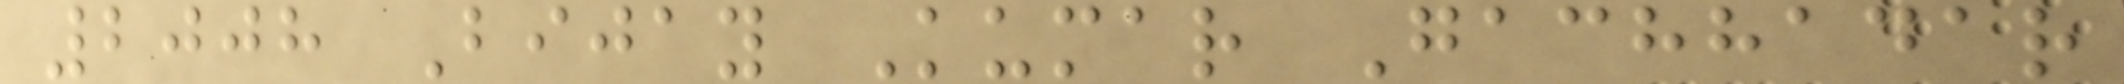2008 Bijay Kumar Gachhadar
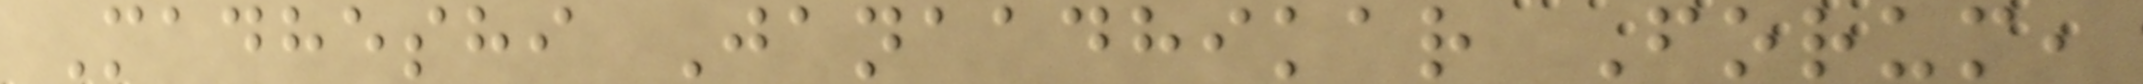Madheshi Janaadhikar Forum,
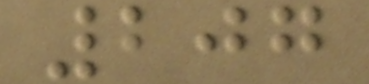207
